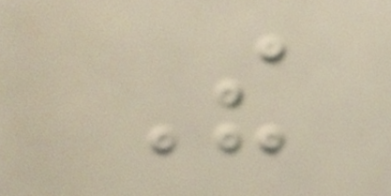The
